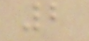2
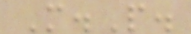M.P.
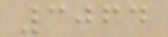3064
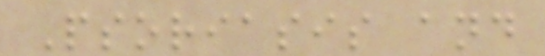Psoriasis and
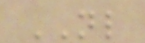NL
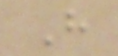H
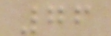76
